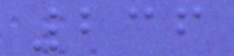236
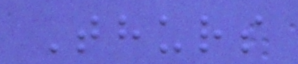Thurs
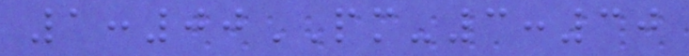1:00PM-3:30
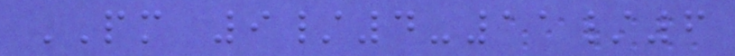PM 9/4-11/6
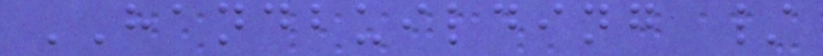HANDBUILDING /
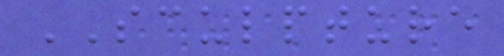SCULPTURE
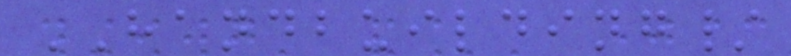HANDBUILDING/
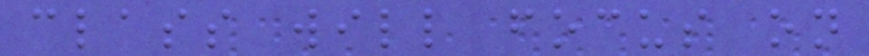class will focus on
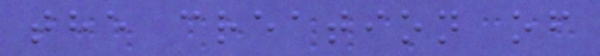the creation of
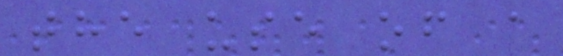the use of a
